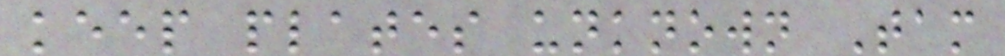keep plates unknown Tam
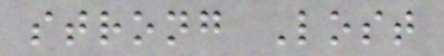strong Lost
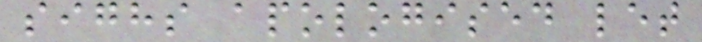sighs apologised let
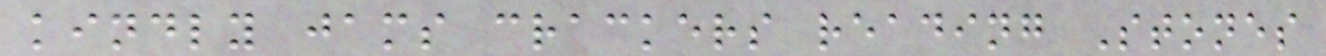kindly jams crackers reading Stones
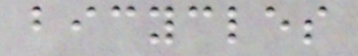bicycles
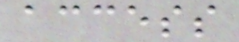access
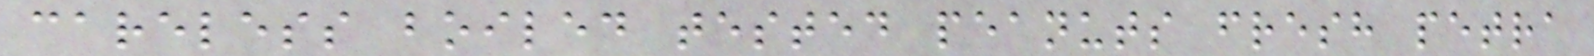careless boiled tested peanuts fresh petra
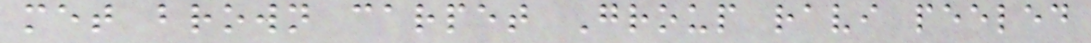met brown carpet Group ravi peeled
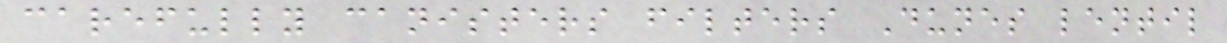carefully canisters filters Dunes lentil
